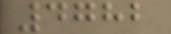4782
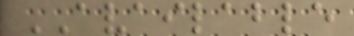AVAILABLE
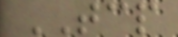TCP
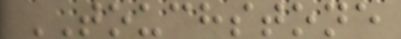TOUCHSTONE
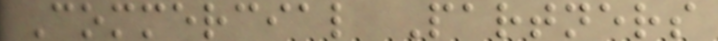Commercial Partners
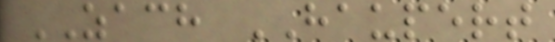ZACH HAUPERT
